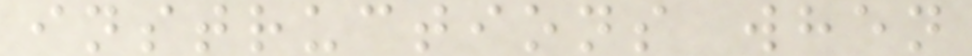instructions when
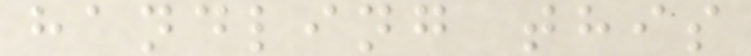handling this
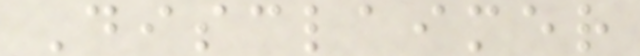Disclaimer
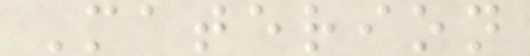Materion
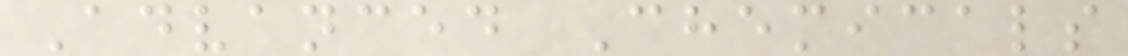Advanced Chemicals
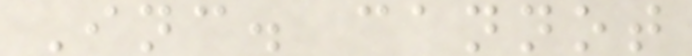Inc. cannot
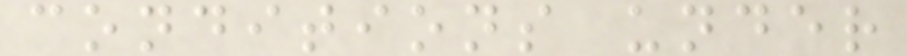conditions under
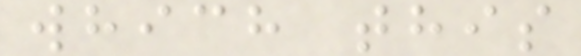which this
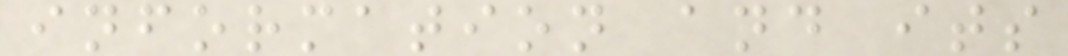information and its
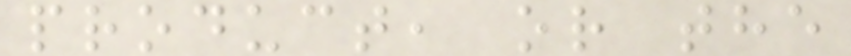product, or the
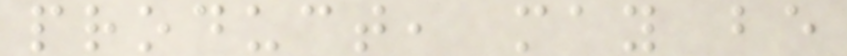product, may be
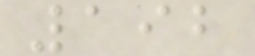192
